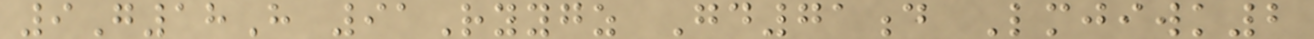9G18H 91Ryygz Gd71d Lmjiwk2
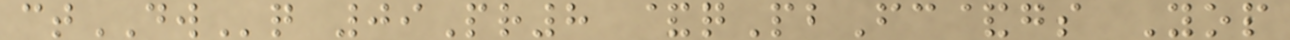ctDWq 09Pr8 &qPbFc&gs Yop
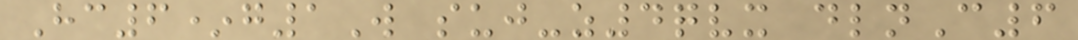Hc6*g1W suj-z4qvx dlnC6
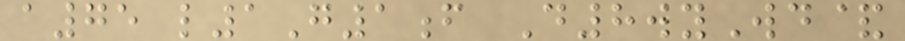a75 l1G1f D8wyWd&
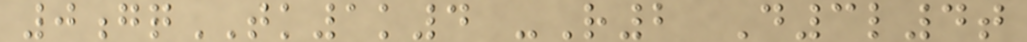0gqTK1k4 -R2 D3l4t
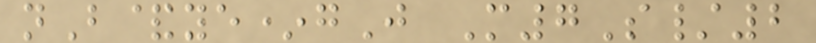nB&ye*gJ M7S/2
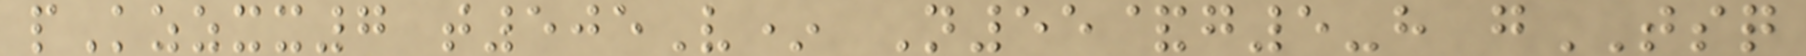pKzzxx7 t505V* N55&g5-h gTSQ
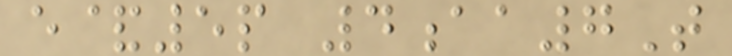e&5p 4aa7T
